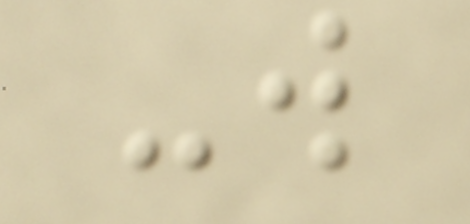-w
